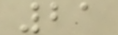21
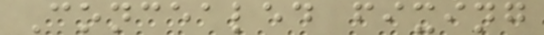Concealed fixing
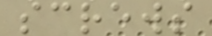screws
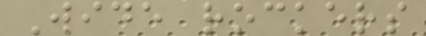Wide rockers
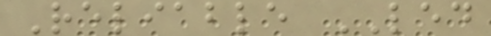Reliable LED
